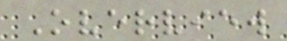Overview
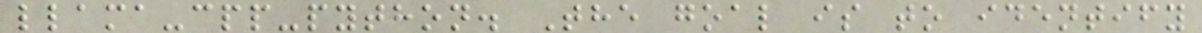llama-cpp-python. The goal is to identify
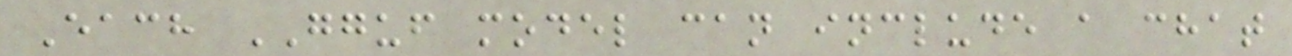Each GGUF model can include a chat
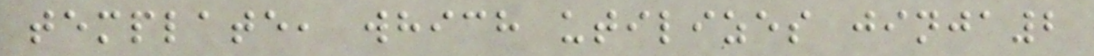template, which utilizes jinja2
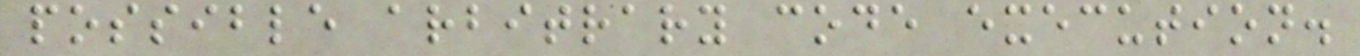possible arbitrary code execution.
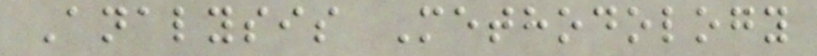Analysis Methodology
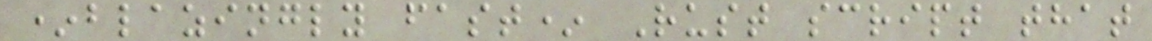*blazingly fast* Rust script that
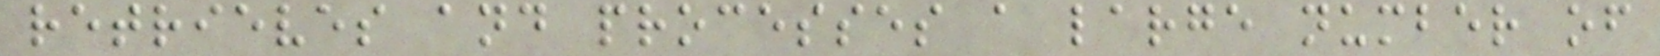retrieves and processes a large number of
